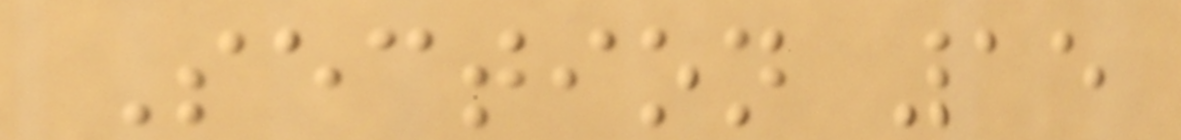Section 15
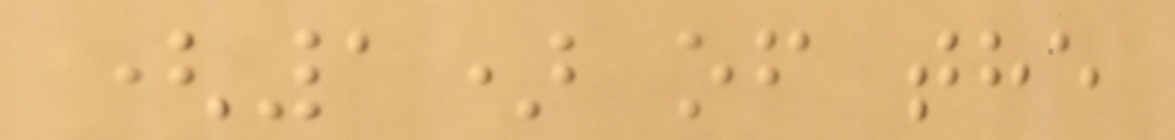(1) of the
